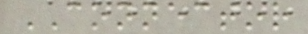CONNECTOR
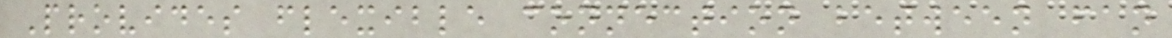Provides flexible connection between fan
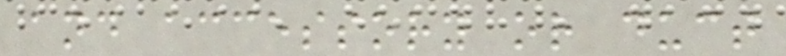and accessory or duct
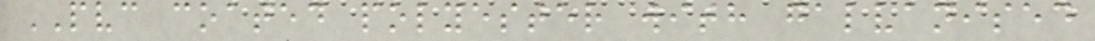PVC coated polyester with galvanised
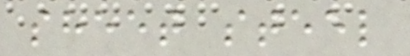sheet steel
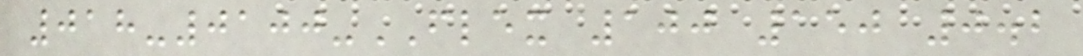018-0100-FLEX 100 150 0.2
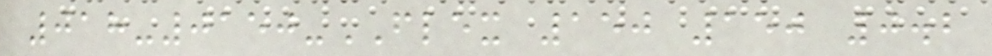018-0150-FLEX 150 150 0.2
